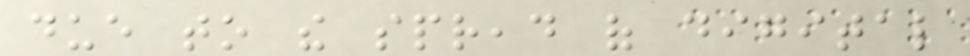due to the spread of digital
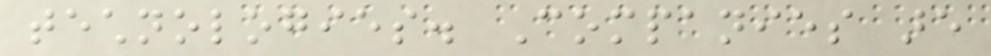technologies. Companies are
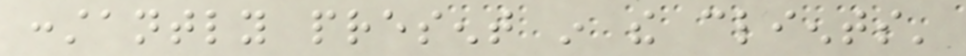constantly present in the clients'
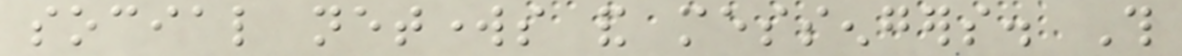social networks and messengers. This
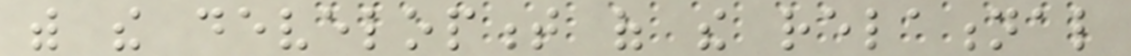with the development of the relational
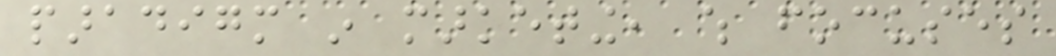paradigm in marketing, which focuses
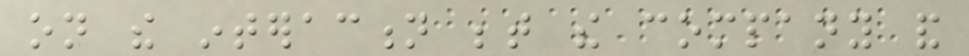on the interaction between the company and
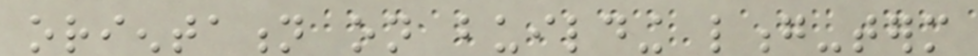orientation on building long-term
